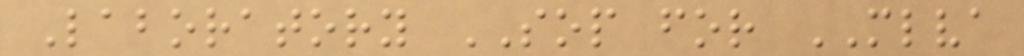Laboratory SOP for MLVA
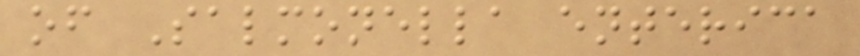of Salmonella enterica
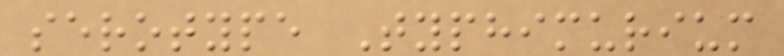serotype Typhimurium
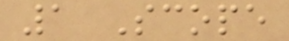1 Scope
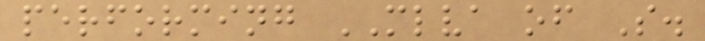performing MLVA of S.
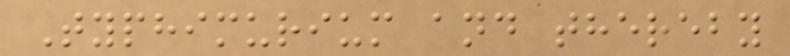Typhimurium and thereby
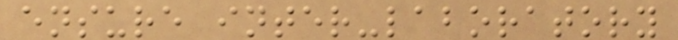ensure inter-laboratory
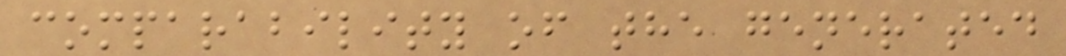comparability of the generated
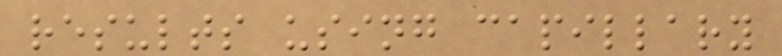results using capillary
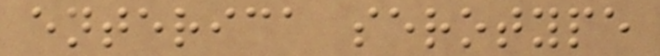enterica serotype
